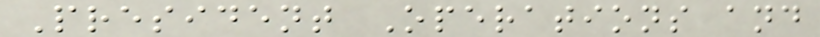President Operations and
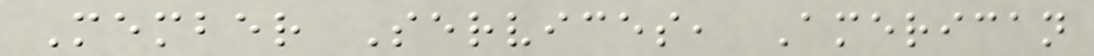Member Services, American
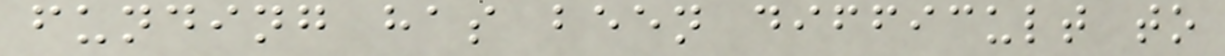funding has been difficult to
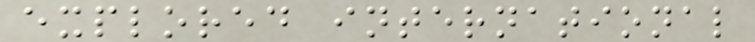explored international
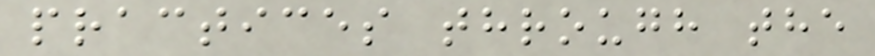practices through the
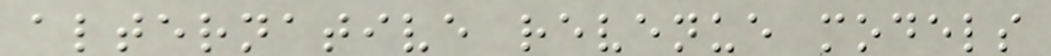alternative revenue models
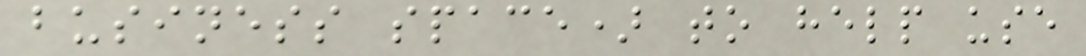business space) to help use
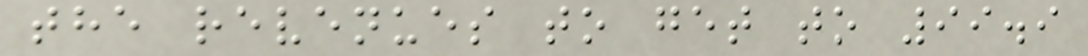the revenues to get to 99.9
